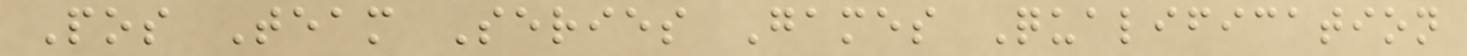Pos Team Series Games Qualification
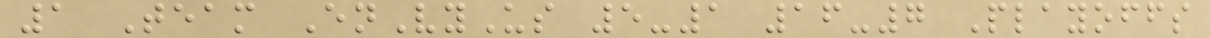1 Team EnVyUs 5-1 16-7 Playoffs
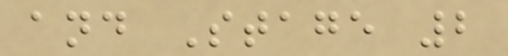and Stage 2
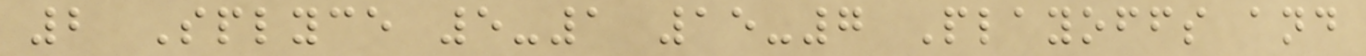2 Splyce 5-1 15-7 Playoffs and
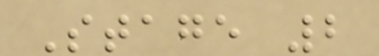Stage 2
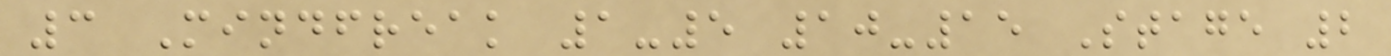3 Mindfreak 1-5 10-15 Stage 2
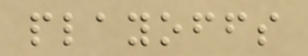playoffs
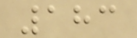183
